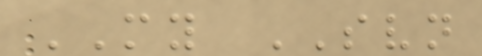MY SVN
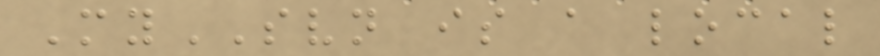MySVN is a local
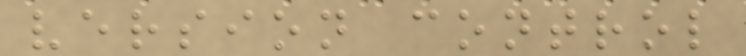version control
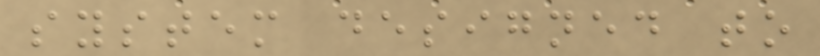system designed to
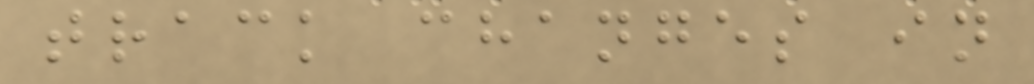track changes in
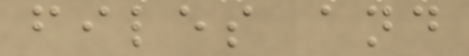files and
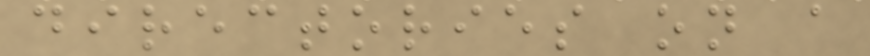directories on a
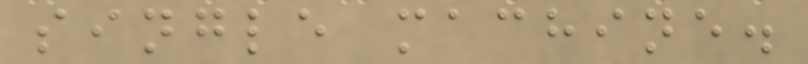single machine.
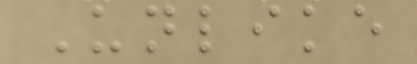Unlike
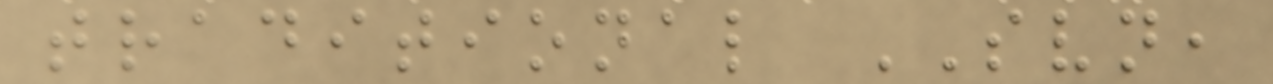traditional SVN,
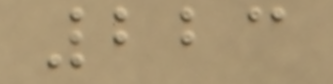223
